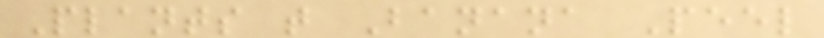Plants that Banana Peel
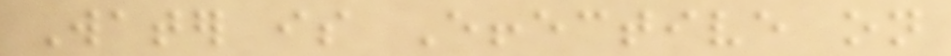Water is Effective on
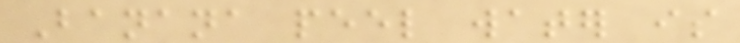Banana peel water is
